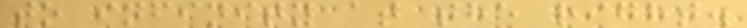to infinity at the right.
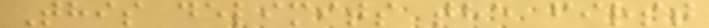This delimits the first
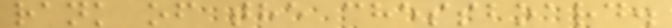rank of the chessboard.
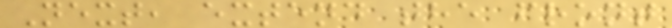Next, extend the front
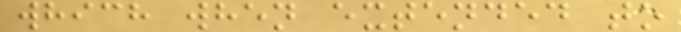which when extended to
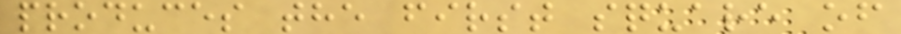produces the first square of
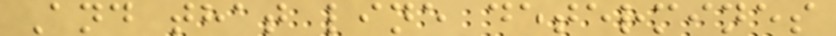And that line determines
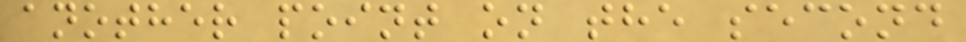another point on the second
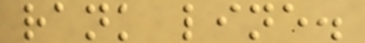rank line.
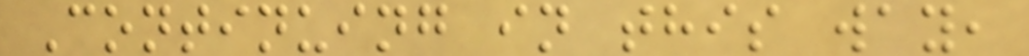Continuing in this way,
